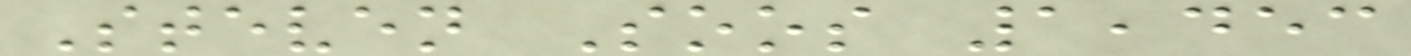Steven Soos 1,453
